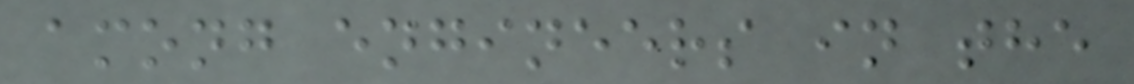among engineers in the
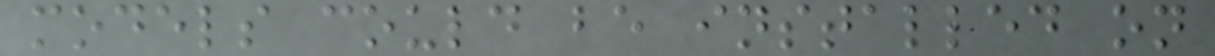models could be installed on
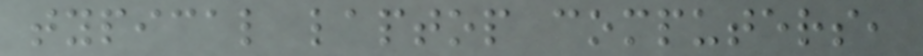typical laptop computers,
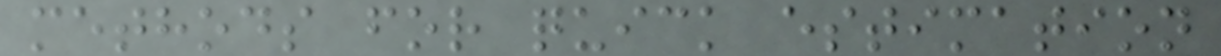methods for quick estimation
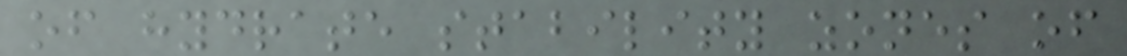of hydrate stability zones of
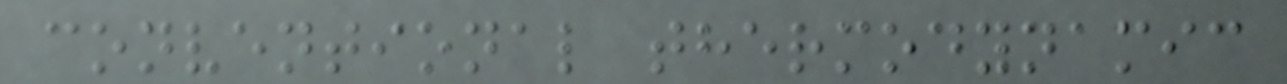conventional thermodynamic
